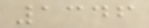1346
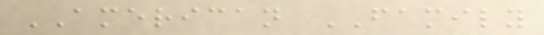AMERICAN FAMILY
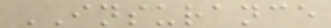INSURANCE
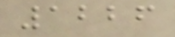1226
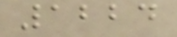1224
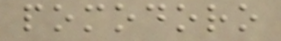pomodoro
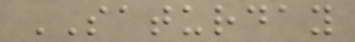SATURDAY
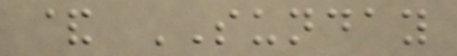& SUNDAY
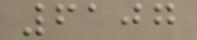6107
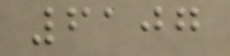6107
